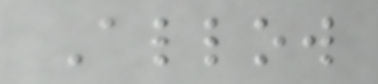Allow
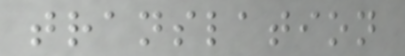translation
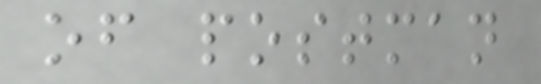of postman
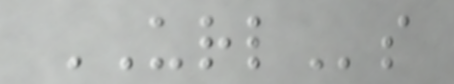URLs
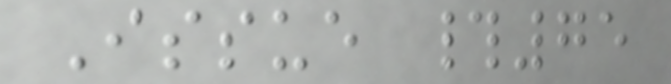Issue #75
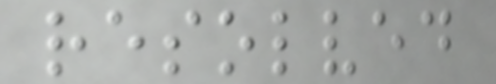resolved
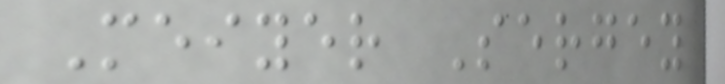Meiyer Sergey
